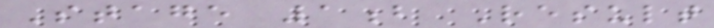Stage 1b Result
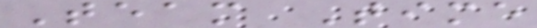Team Time
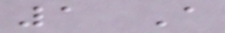1 A
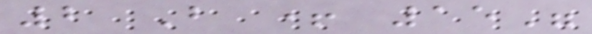2 B + 15"
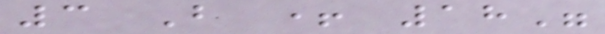3 B + 18"
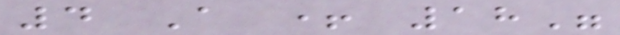4 A + 18"
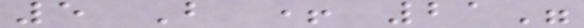5 B + 21"
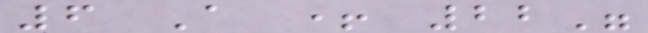6 A + 22"
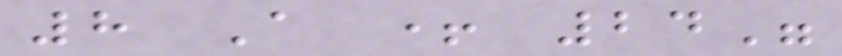8 A + 24"
